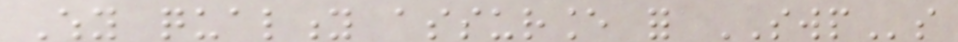Why quality assurance for SWPs
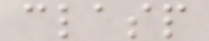clasp
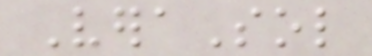VeraSol
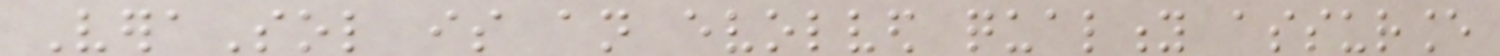VeraSol is an evolved quality assurance
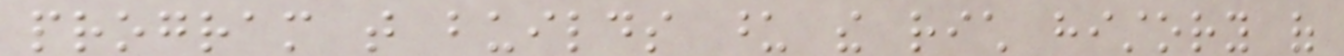program that builds upon the rich history of
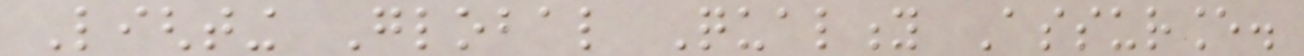Lighting Global Quality Assurance.
